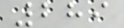289
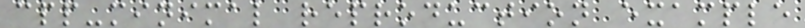cpp-minimal reproduction example
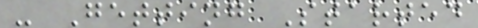- Getting Started
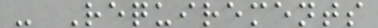- Requirements
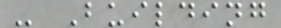- Building
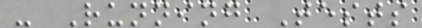- Running Tests
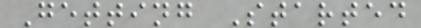Getting Started
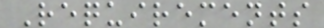Requirements
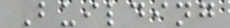Building
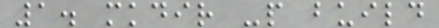1. mkdir -p build
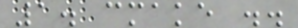1. cmake ..
